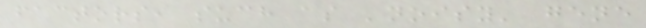factors, such as 'noisy' gene
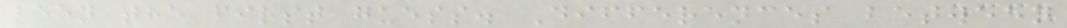been the first guess. Differences between
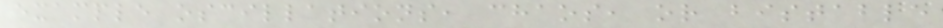example oscillations, chaos, or bistable
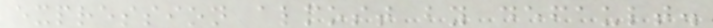expression almost by default.
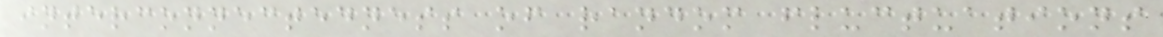interconnectedness of random fluctuations
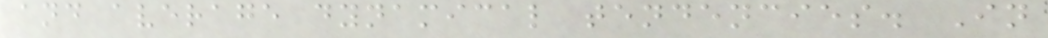and average dynamical tendencies. In
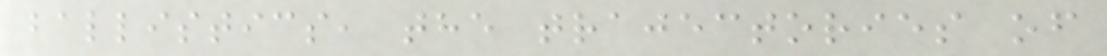ballistics, the trajectories of
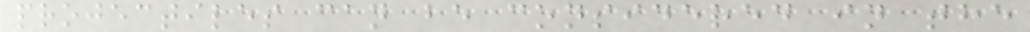projectiles can be considered in the
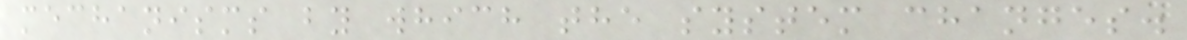mechanisms by which the system changes.
